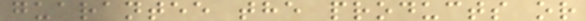guarantee the products or
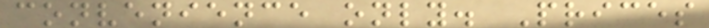convenience only. Prices
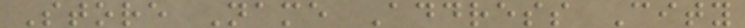Store Name Address City
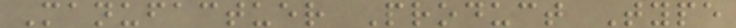Manufactuer Product Type
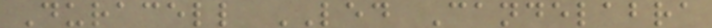Duracell LED Candelabra
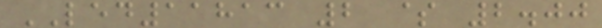LED11813 2 $ 2.00
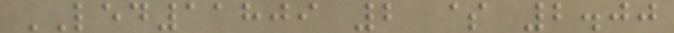LED11809 2 $ 2.00
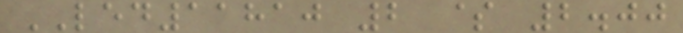LED11810 2 $ 2.00
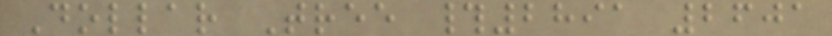Dollar Tree #2891 2601
